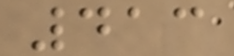413
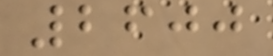2600
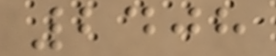2408
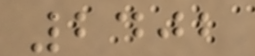2402
